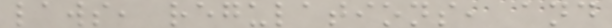laws, regulations, and
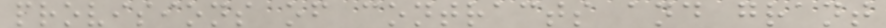provisions of contracts and grant
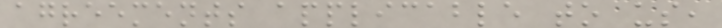agreements applicable to us,
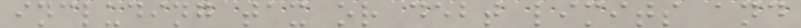including tax or debt limits and
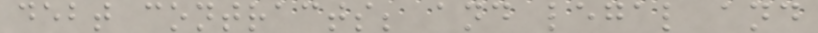debt contracts; and legal and
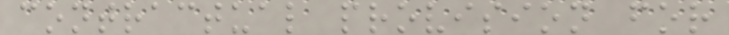contractual provision for
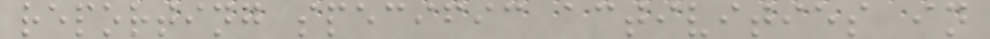reporting specific activities in
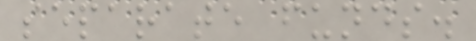separate funds.
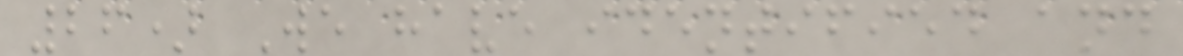26) We have identified and
